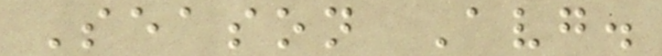Season Avg.
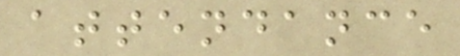attendance
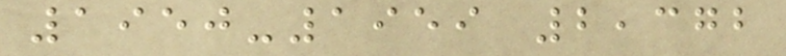1950-1959 2,372
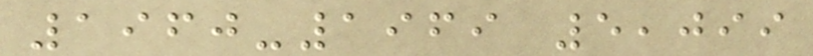1960-1969 5,099
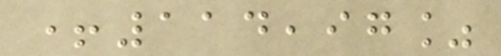+114,97%
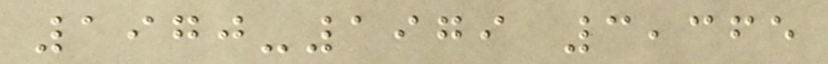1970-1979 3,365
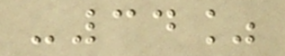-34%
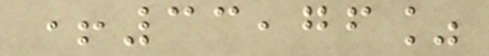+33,76%
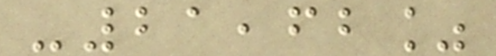-21,62%
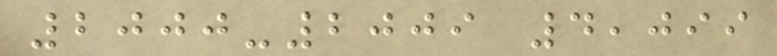2000-2009 4,099
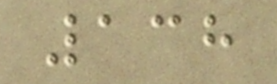138
